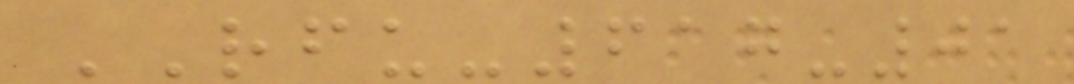RFU-617-01
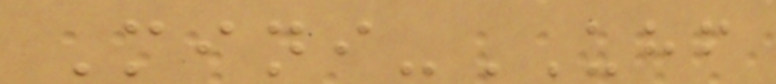Mini-UHF
